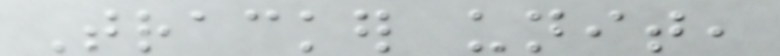Tracker unit,
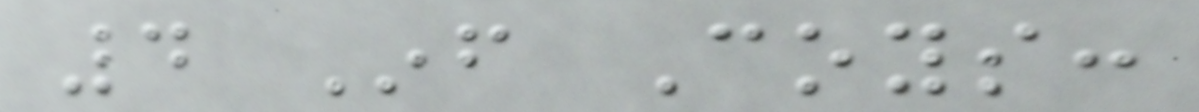4 Inf Coys:
